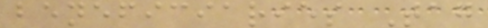beneficiaries Tag
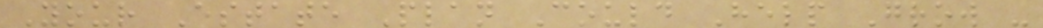Your Estate Plan Could Help Grow -
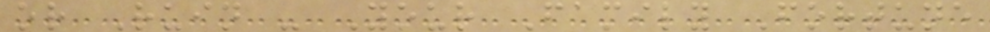or Ruin - Your Family Fortune
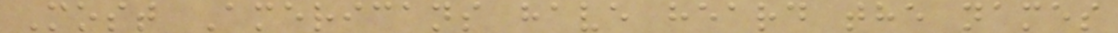Most Americans have heard the names
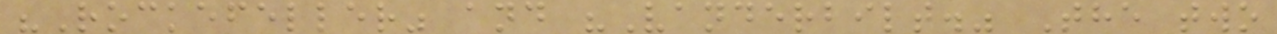"Rockefeller" and "Vanderbilt." The two
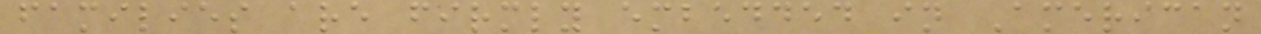families are firmly embedded in American
